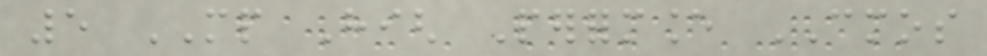5 MP High Performance CMOS
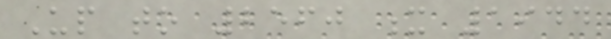Up to 2560 x 1944
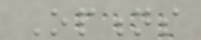Options
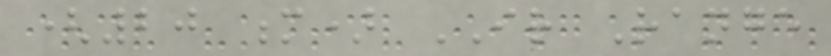(20 m) IR Range
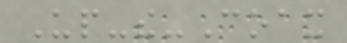Up-the-Coax
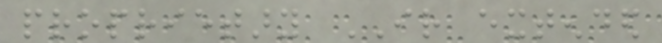proprietary IR extended
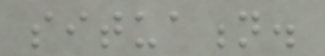situation.
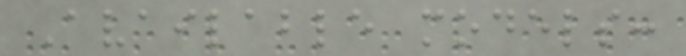Available models:
